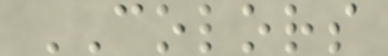COLORS
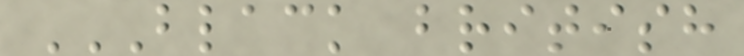BLACK BRITISH
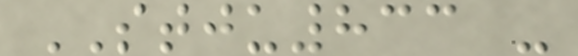STJU833 -
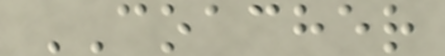COACHER
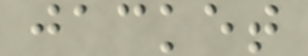jacket
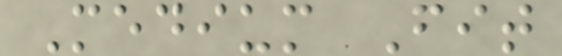Medium Fit
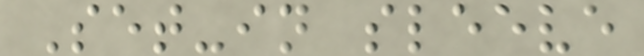Set-in sleeve
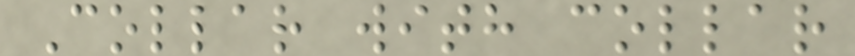Collar with collar
